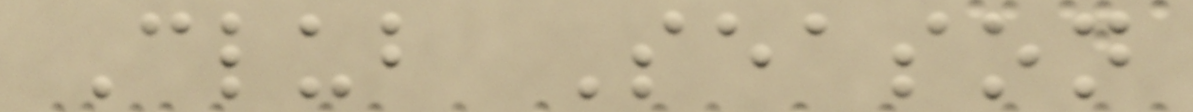Club Season
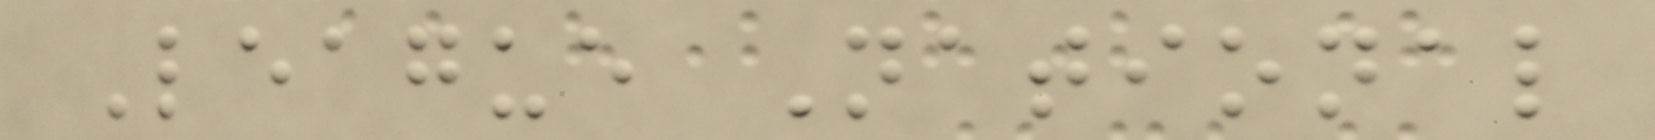League National
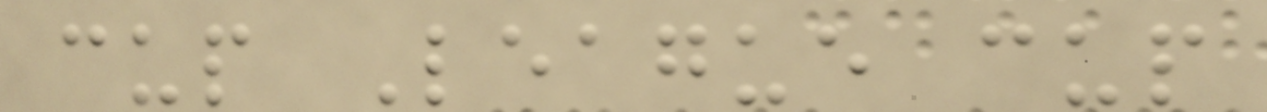cup League cup
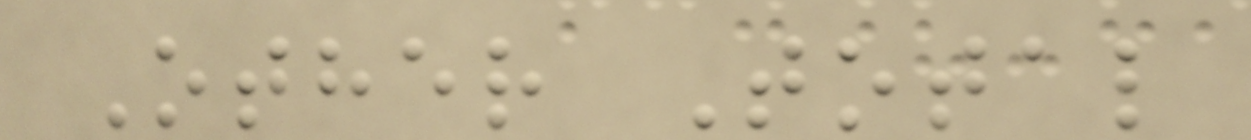Other Total
